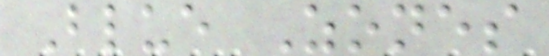Blue Zones
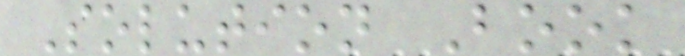Solution Book
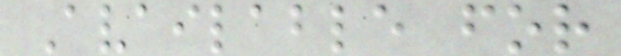Available for
